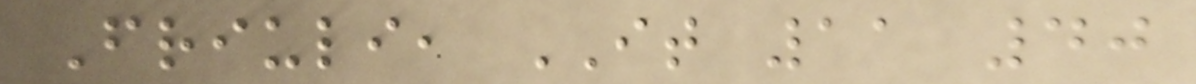Friuli, IT 11 40
